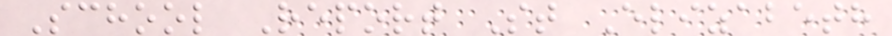School Report St Elizabeth
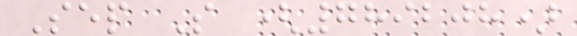Sep S (789208)
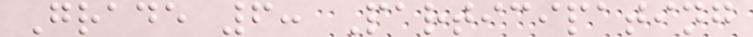Grade 6: Participating
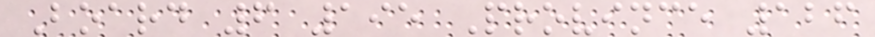Board 6 195 Province 126
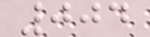004
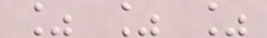% % %
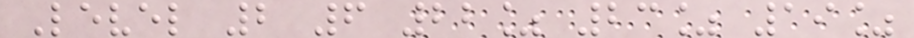Level 2 6 22% 23% 19%
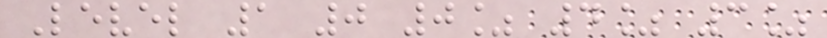Level 1 0 0% 4% 3%
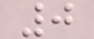0
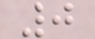0
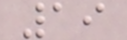19
